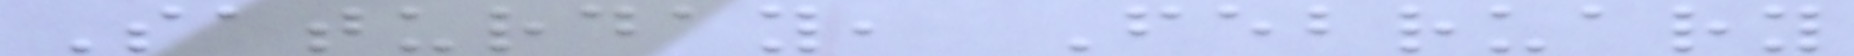Saturday, February
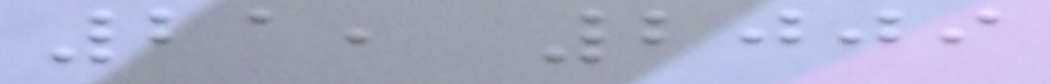21, 2009
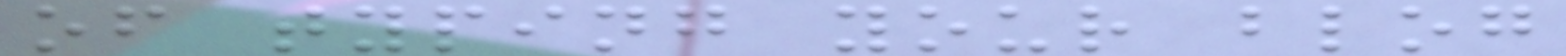of typing your blog
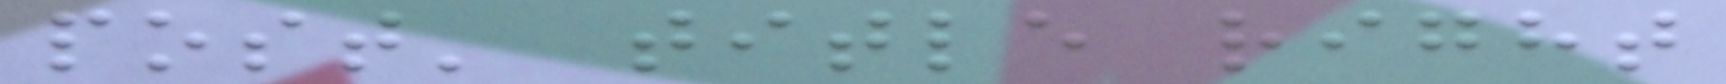post' title right
